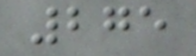275
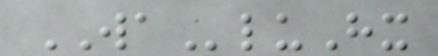WAluHx
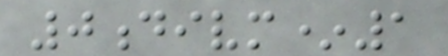0divm*1
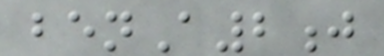benA2j
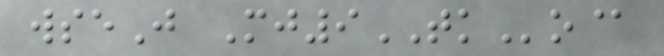wseJ Mj9TKo@
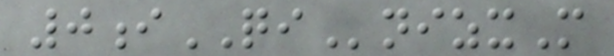0iQInizxM
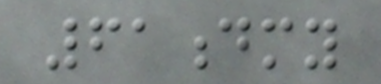61dmy
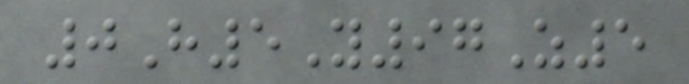0H5Y97Z5
